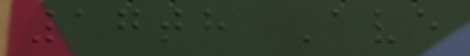17th Ave
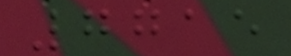7715
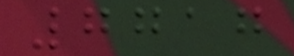7717
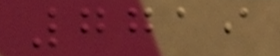7719
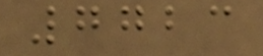7723
